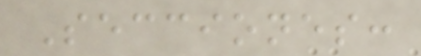Secciones:
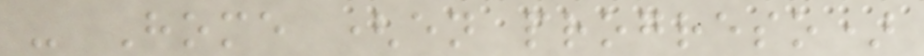- Home (en progreso)
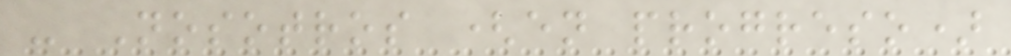- Nosotros (en progreso)
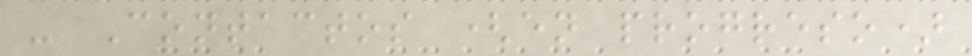- Contactos (en progreso)
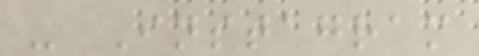- Instagram
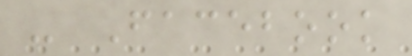- Facebook
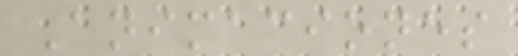Animaciones
